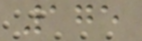175
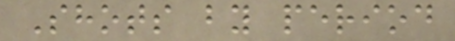Shots by period
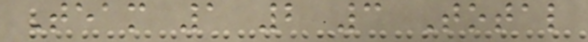Team 1 2 3 Total
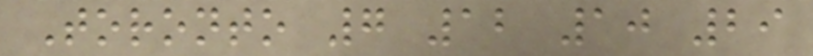Toronto 7 12 10 29
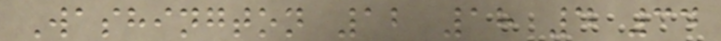Washington 12 18 4 34
